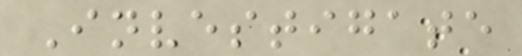Investigate
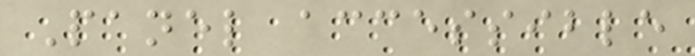Panel accessible
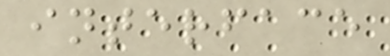interface
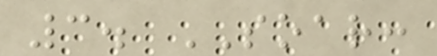3. SOAR:
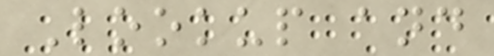Lookup and
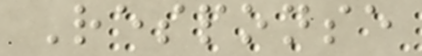Response
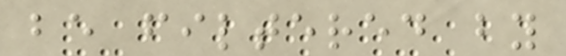be filtered by
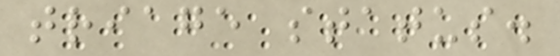triage status.
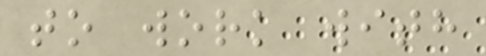to work with
